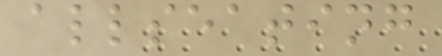allseating
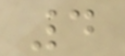4
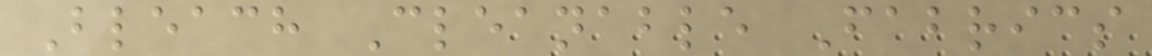Bleach Cleanable Fabrics
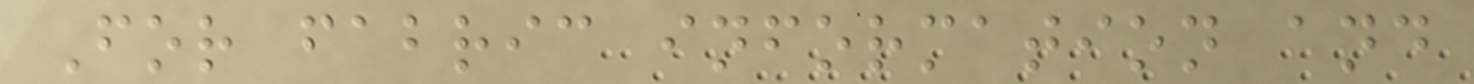For fabric information and
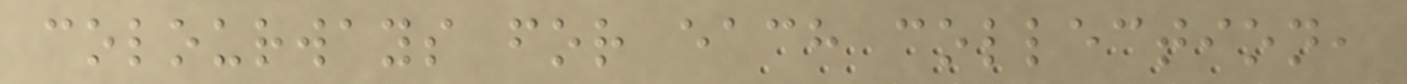colourways for each collection,
